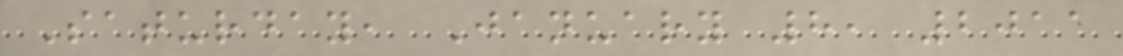Saturday, January 8, 2011
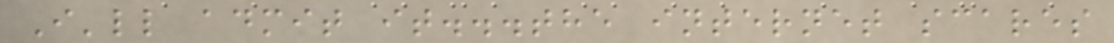I'll admit it...the internet scares
